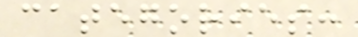categories:
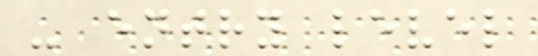- entry level
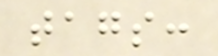tags:
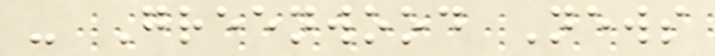- Greenwood News
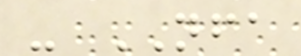- NFA
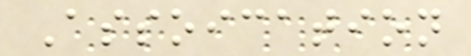Assoication
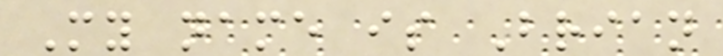My name is Brian
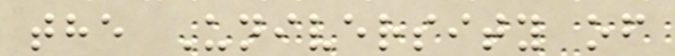the University of
